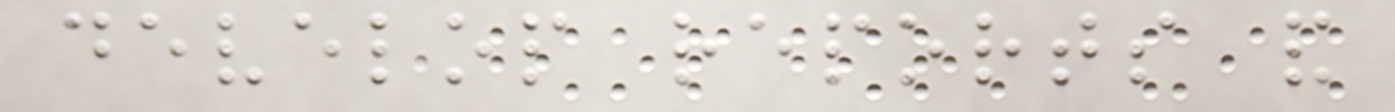develop reports and
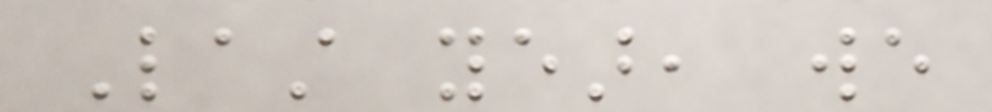Last year, we
